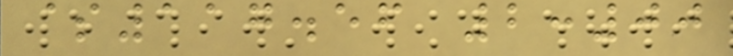$117.56 2:00
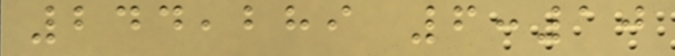244,289 6:10
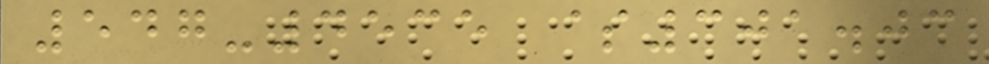547-4535 $301.03
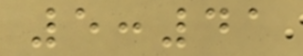5:41
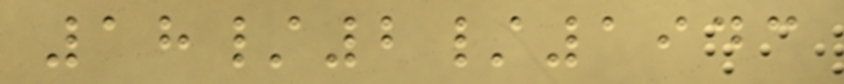18/2/1943
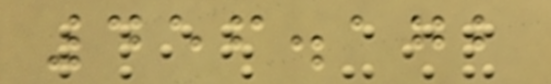456.172
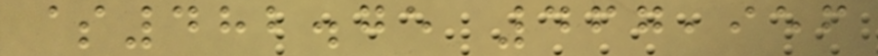$482.75 467,956
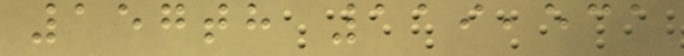157th 119,531
